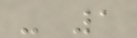- 1
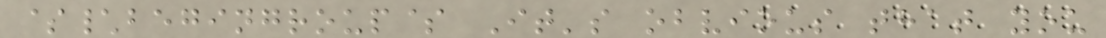$\begingroup$ It's obvious that you
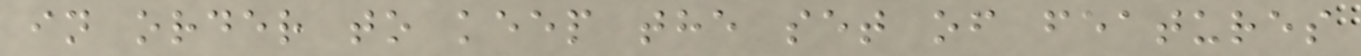in order to keep the set of features
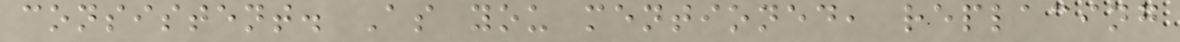consistent. As you mentioned, replacing
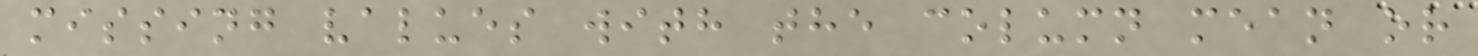missing values with the column mean or
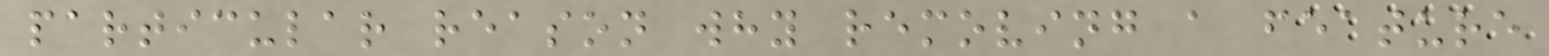particular reason why removing a feature
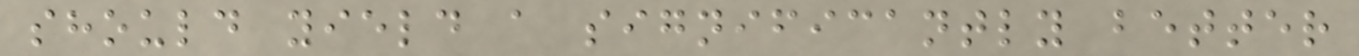should yield a significantly better
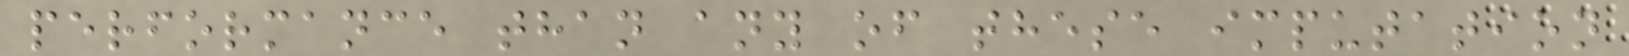performance than any of these imputation
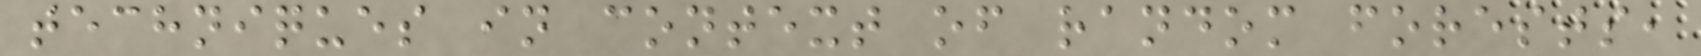techniques in context of random forests,
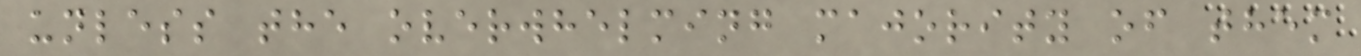unless the overwhelming majority of them
